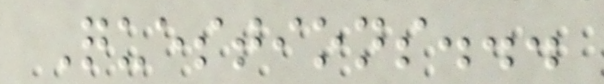Questions...
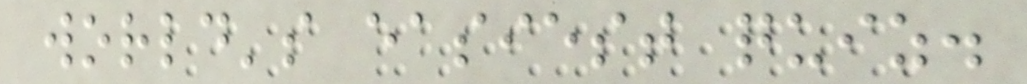world's easiest quiz.
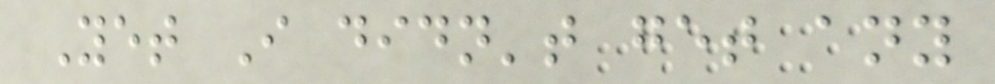Yet I didn't get any
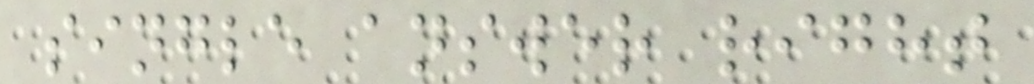single answer right
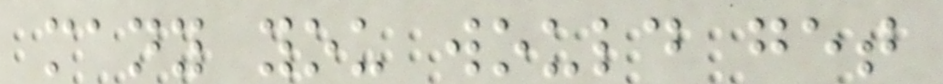many you would get
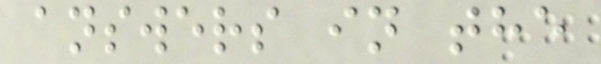answers in the
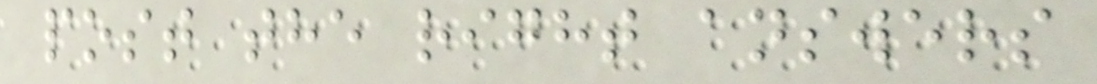post the right answers
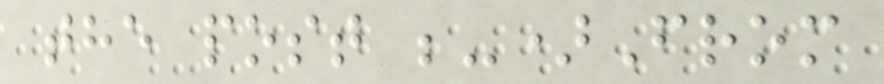the post ;-)From
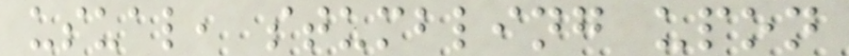usual, stumbling upon
